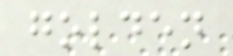golden
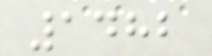1482
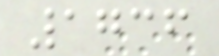1736
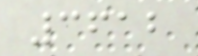3612
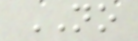NO
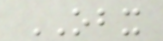OBX
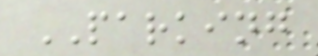PARKING
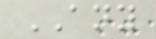ANY
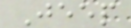Jeep
